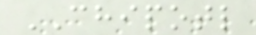CHIPOTL
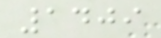1409
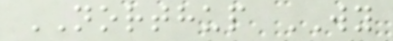NORTHUP WY
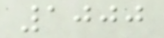1000
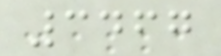3467
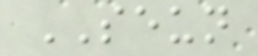SEUN
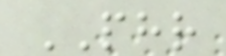PHR
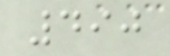490
